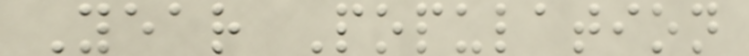Year Population
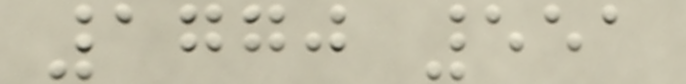1770 551
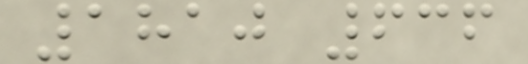1810 636
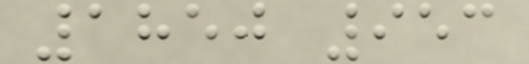1850 953
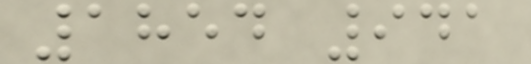1854 941
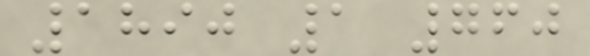1890 1 760
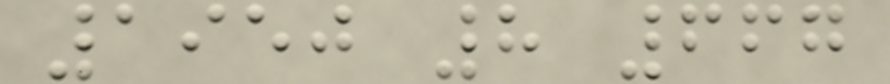1950 8 667
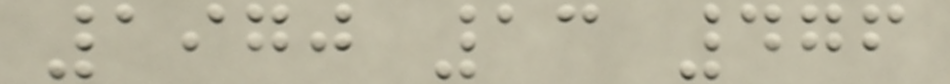1970 13 476
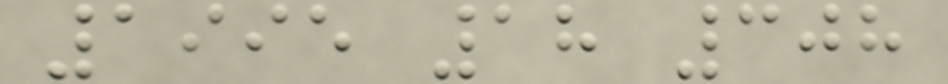1995 18 308
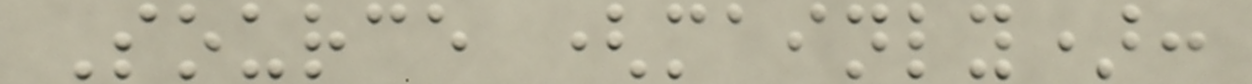Source (mainly):
